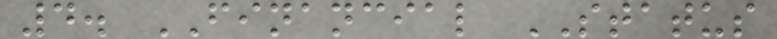4. FINANCIAL STATUS
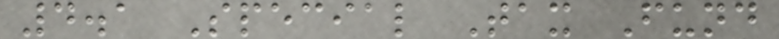4.1 Special Tax Fund
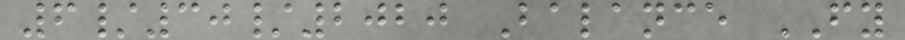6/30/2020 Balance FY
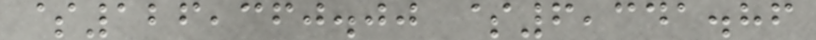$126,360.00 $6,341.86
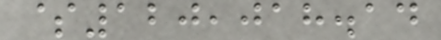$120,018.14
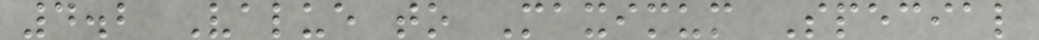4.2 Value to Maximum Special
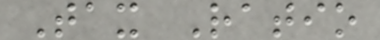Tax Ratio
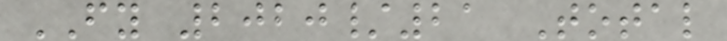FY 2020/21 Total
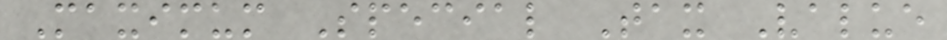Maximum Special Tax Value
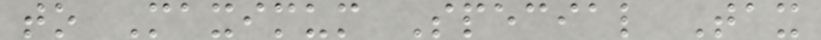to Maximum Special Tax
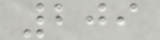209
